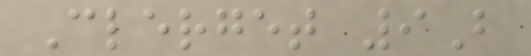Clerget 9B
